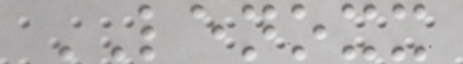LENOXX
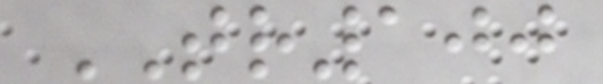TR100
